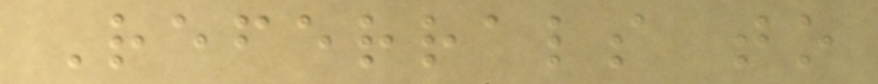Referrals to
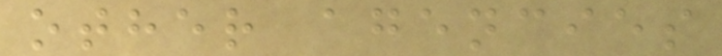other agencies
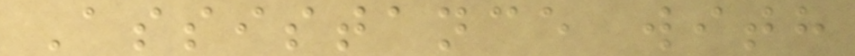Assistance with
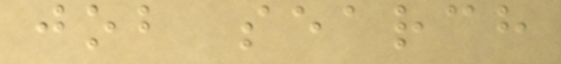job search
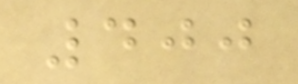400
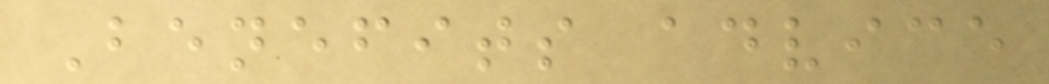Benefits advice
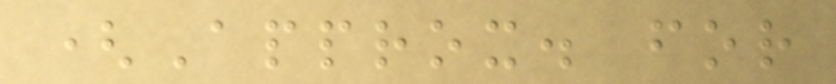(Approx. for
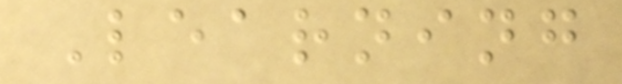Learning
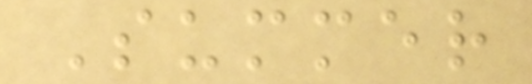Summer
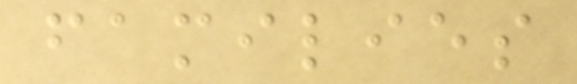families
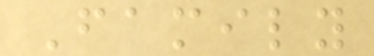Family
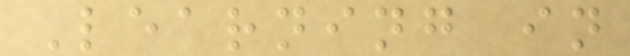Learning in
